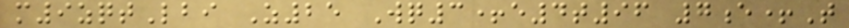m9zqtLbi Z25 Wq3+e4t96 7e+T
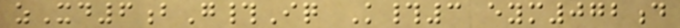zXd6bG#Iq K#3 eym072d
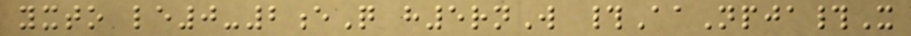yxto le0-2eQ h5rnW #AaNpja#X
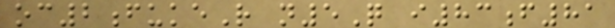oc2fukeR n5Q i83f81
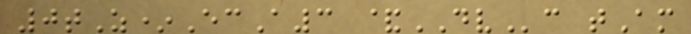0tZ*EcA3 &DVc tAm
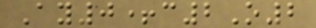Ay0+c2O2
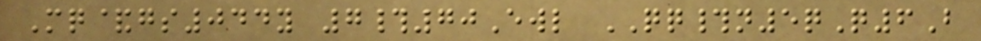Mq&gs044y 7#70Ewl QQ#n5qQ6B
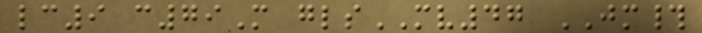lc9 c79M glsMV47 JM#
